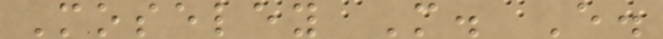Moseley M. E.
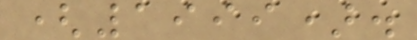(1999).
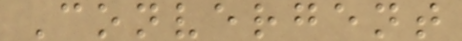Convergent
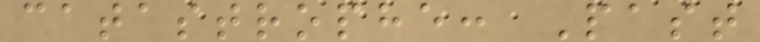catastrophe: Past
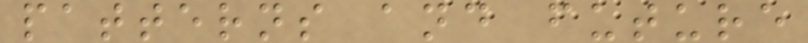patterns and future
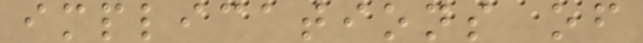implications of
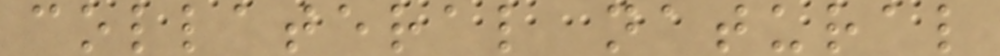collateral natural
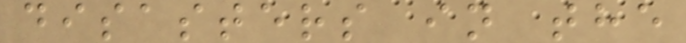disasters in the
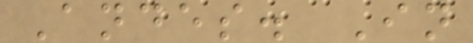Andes. In
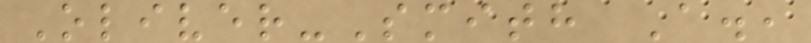Oliver-Smith A.,
